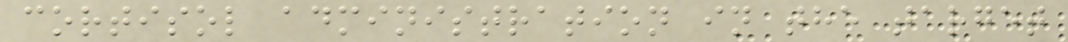cortisol administration in the target
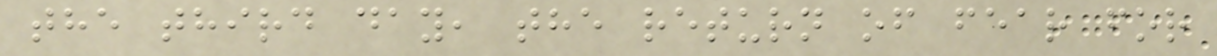the third day, the return of fear for
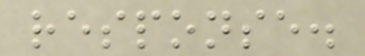response.
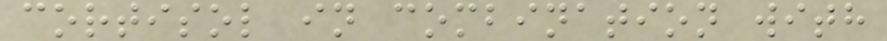cortisol in combination with
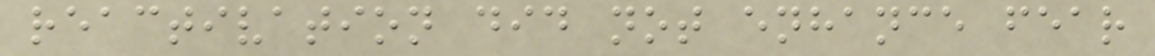reactivation did not enhance fear
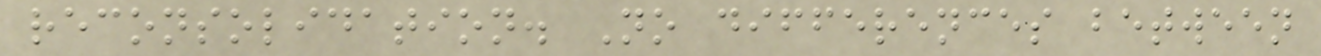reconsolidation. No differences between
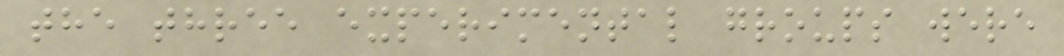the three experimental groups were
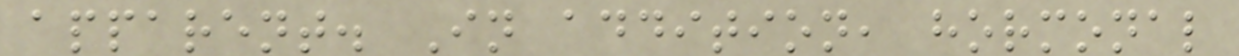apparent. In addition, hormonal
